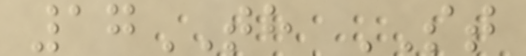17TH ST
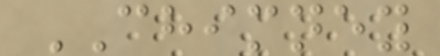CHIMNEY
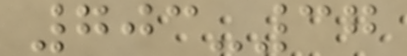703-37
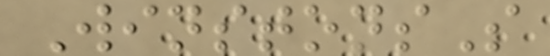WinstonsS
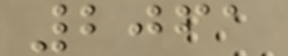2061
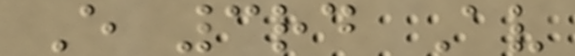E 3rd Av
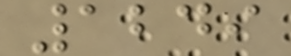1249
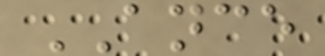ANCE
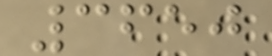3650
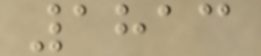1813
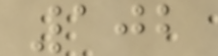102
